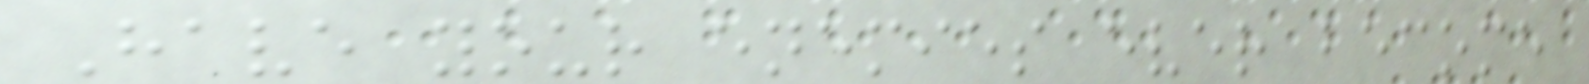Have your enemies ever become
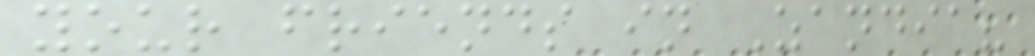your friends in Zandia?
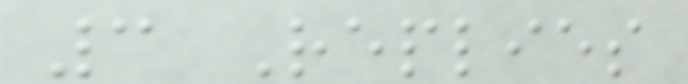3 Replies
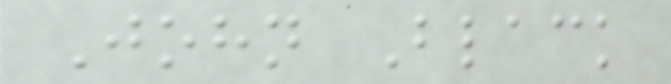John Black
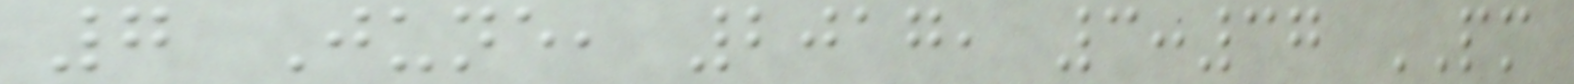7 June, 2017, 3:37 PM
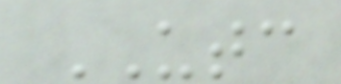UTC
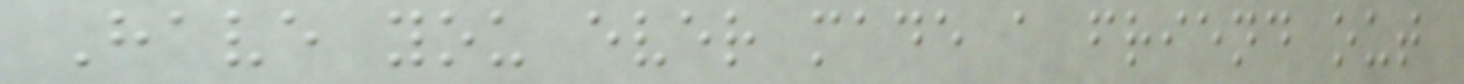Have you ever made a friend out
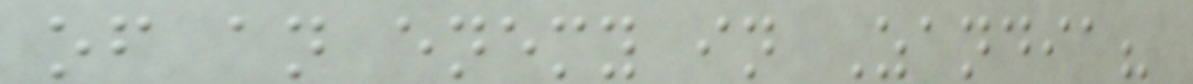of an enemy in Zandia?
